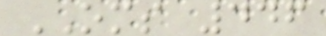OMS 446
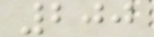200
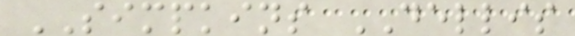SIMPKINS DELLIS
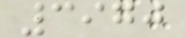3970
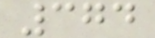374
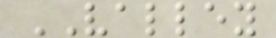VALLEY
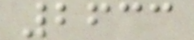2633
